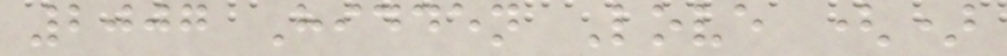2007 Hidden Love ()
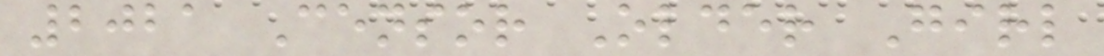2021 Censor Older Girl
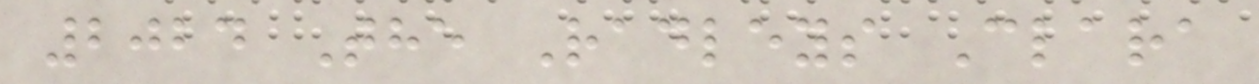2024 The Radleys Clara
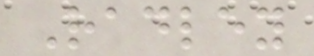Radley
